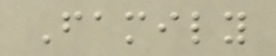Family
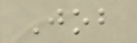Job
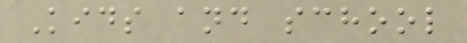Kids and school
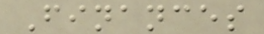Finances
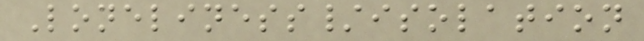Loneliness/isolation
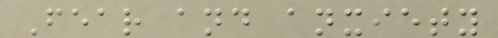Fear and anxiety
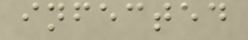infected
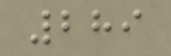289
